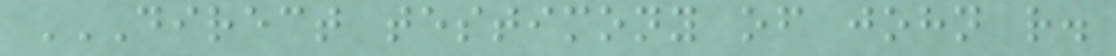DIRECT TESTIMONY OF JOHN R.
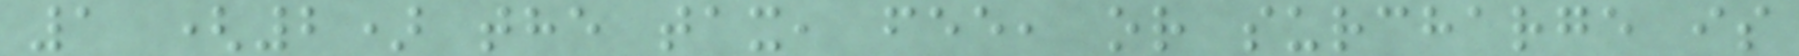1 (2) the tax, fee, or surcharge is
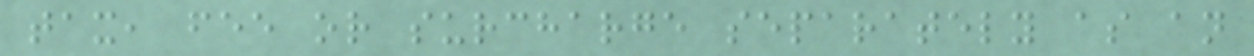tax, fee or surcharge separately as an
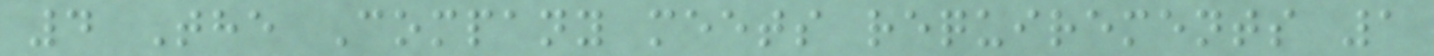4 The Company meets requirements 1
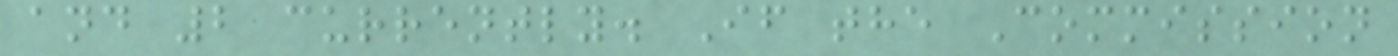and 2 currently. If the Commission
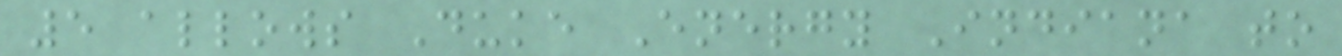5 allows Duke Energy Indiana to
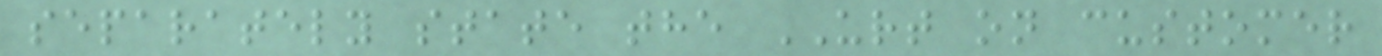separately state the URT on customer
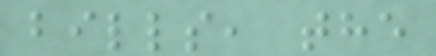bills, the
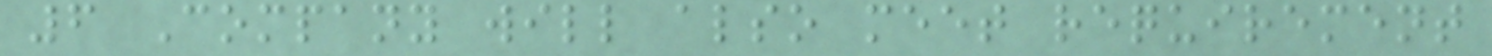6 Company will also meet requirement
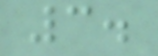3.
